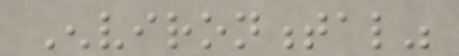Environmental"
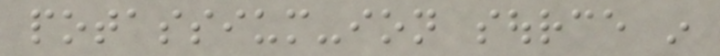potassium-ion source in
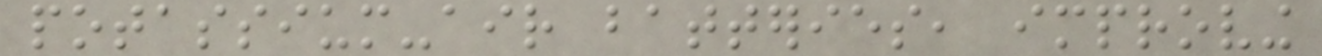potassium-air batteries, improving
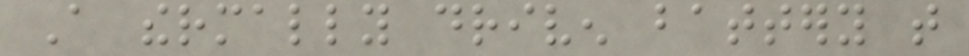A thermally driven battery that
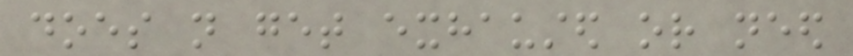does not get exhausted or need
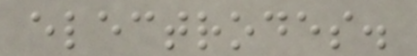electrodes.
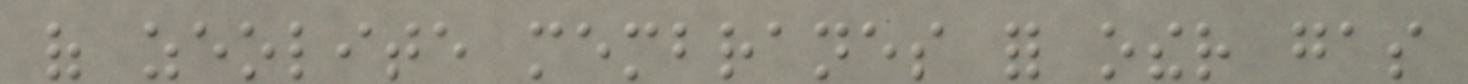of zeolite membranes for other gas
